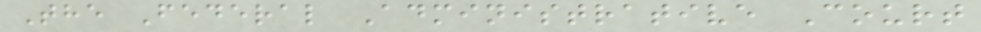The Federal Administrative Court
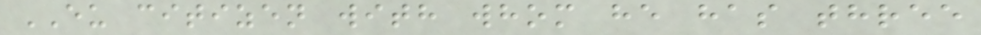EU citizen with whom he has three
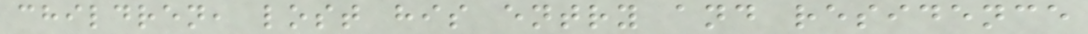children, lost his entry and residence
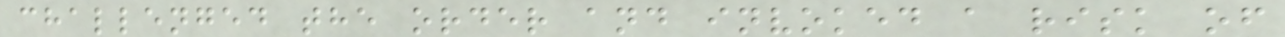challenged the order and invoked a risk of
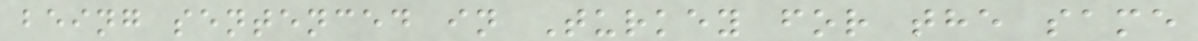being sentenced in Turkey for the same
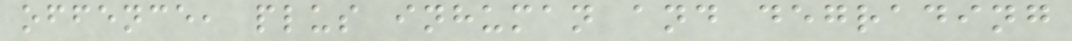offence, plus inhuman and degrading
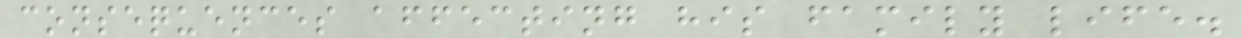consequences affecting his family life.
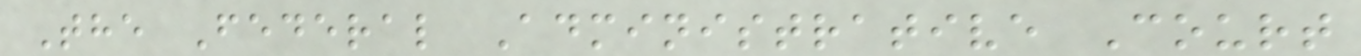The Federal Administrative Court
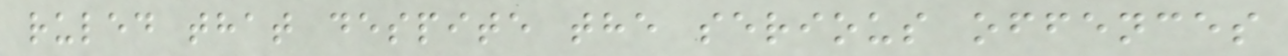ruled that despite the serious offences
